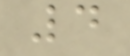4
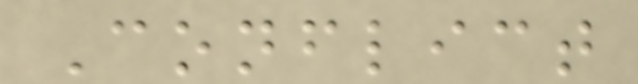Conflict
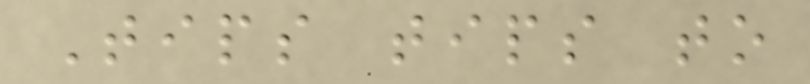Tips tips to
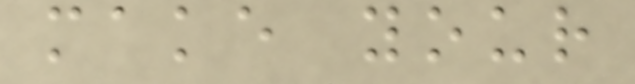make your
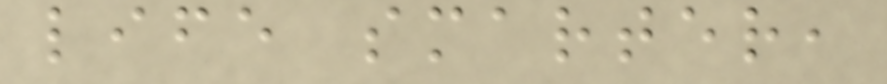life smarter,
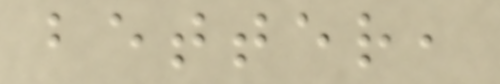better,
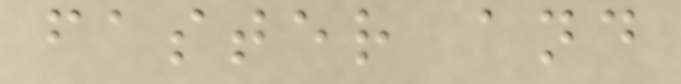faster and
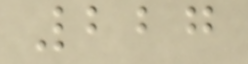227
